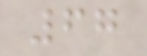67
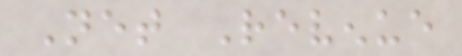Net Revenue
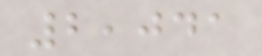2,041
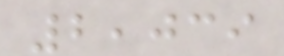2,039
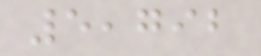5,792
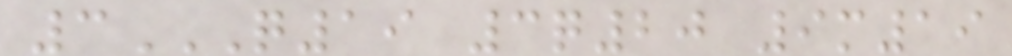3Q19 3Q20 9M19
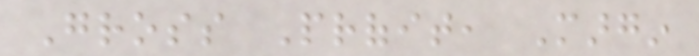Gross Profit, Margin
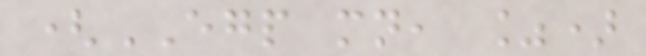(EGP mn, %)
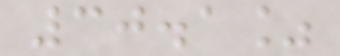30.1%
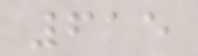615
